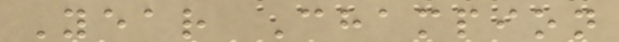Year Champion
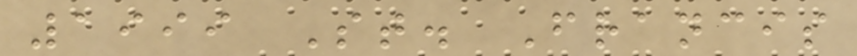1999 St. Francis
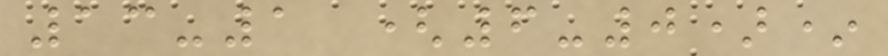13-1 (6-0)*
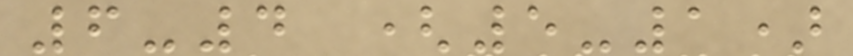6-4 (5-1)
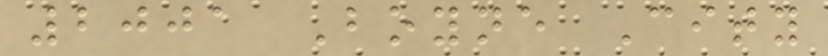2001 Boyne City
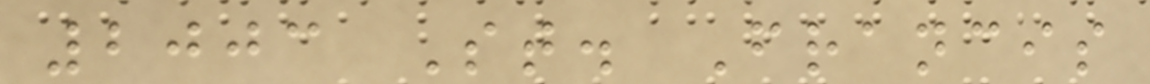2003 St. Francis
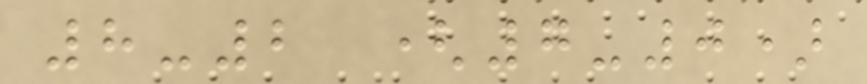8-2 (7-0)
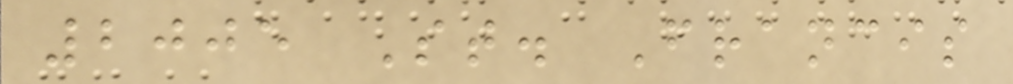2005 St. Francis
